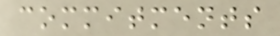commitments
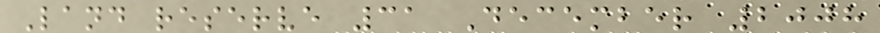Land reserve 31 December 2008
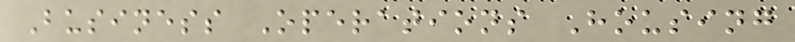Business Operations Housing
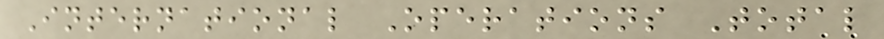International Operations Total
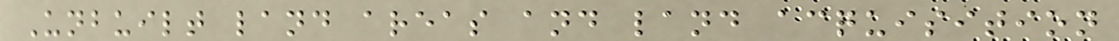Unbuilt land areas and land acquisition
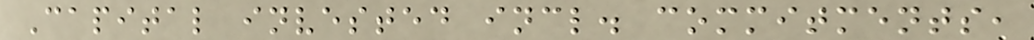Capital invested incl. commitments,
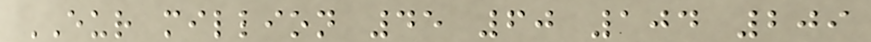EUR million 45 60 104 209
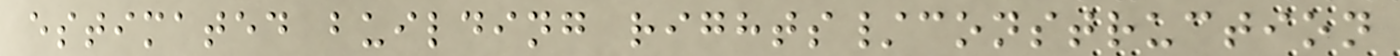estimated building rights/construction
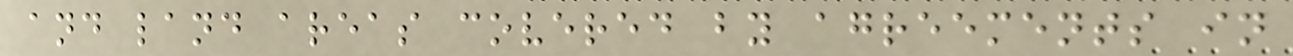and land areas covered by agreements in
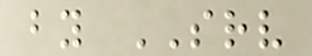by SRV
